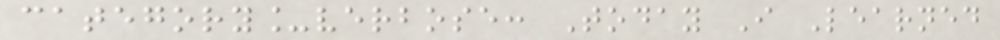category_verbose: Today I Learned
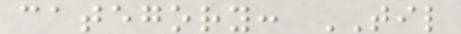category: TIL
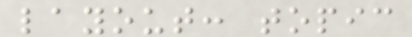layout: topic
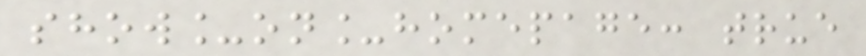show_on_homepage: true
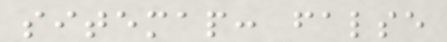sitemap: false
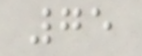75
